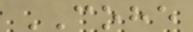COHE
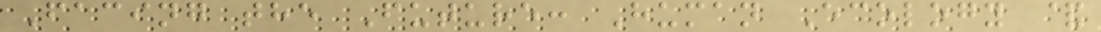Facing the Future: Human Ecology &
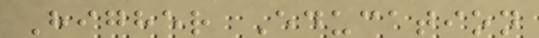Higher Education
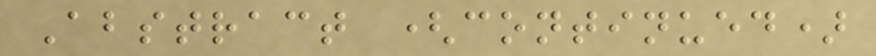Abstract (continued)
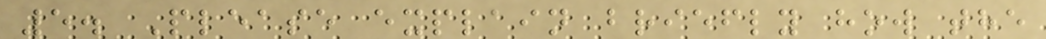5. Please explain briefly how the
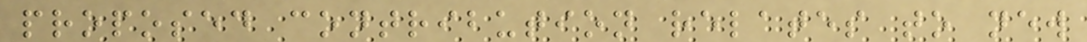proposed contribution relates to new
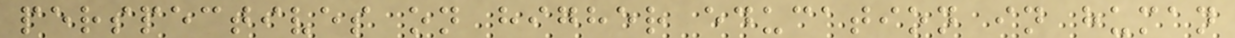perspectives on higher education in human
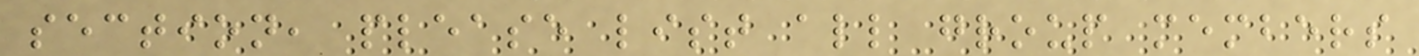section, please list all group members
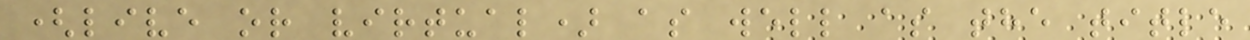(live or virtual) as well as the title
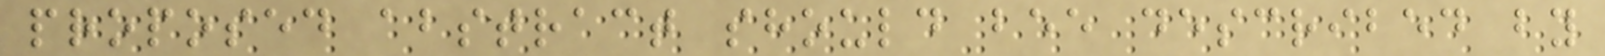proposed abstract should bee described by
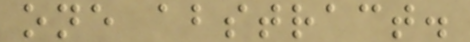one abstract.
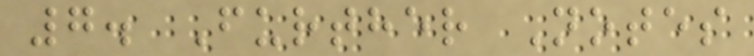7. Further Notes
